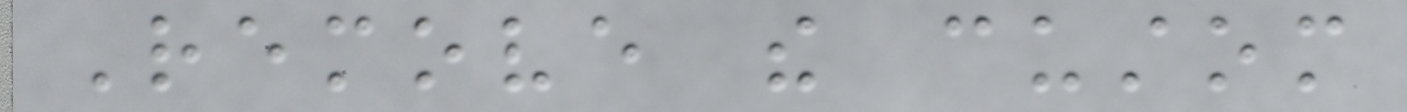Remove the custom
